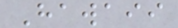Hawaii
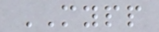MYPP
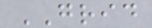GRID
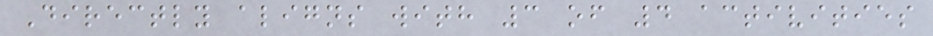Directly aligns with 3 of 4 activities
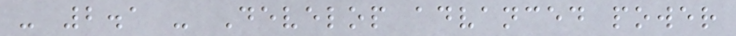- 2.1 - Develop advanced power
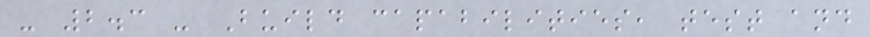- 2.3 - Build capabilities, test and
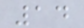14
